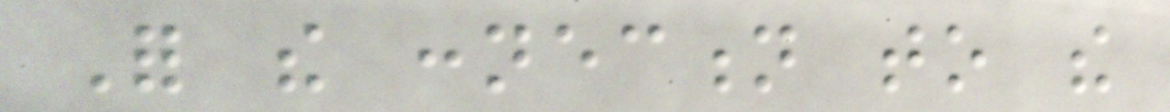For the connection to the
